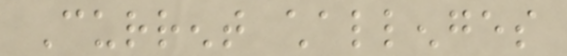Current challenges
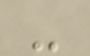-
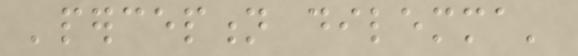'perception dilemma'
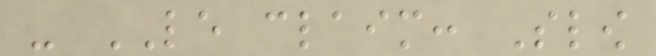- LE claim: Slow
